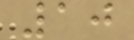10
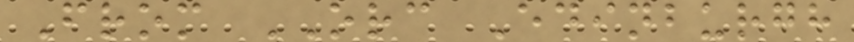From ORC Edinburgh
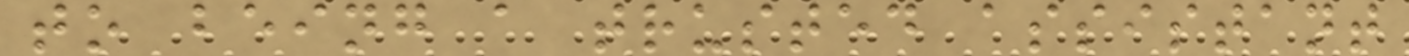to being a trusted assistant
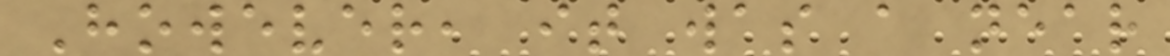However, it was a near
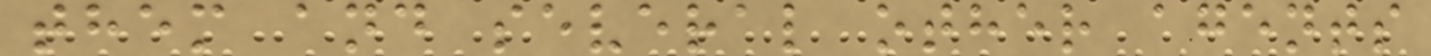them and several other agents
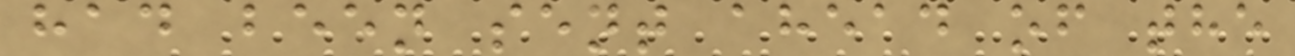had been sent ahead of the
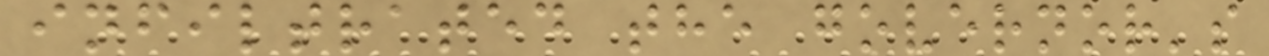infiltrated the governor's
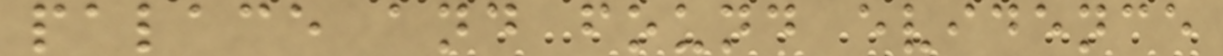palace and found evidence
